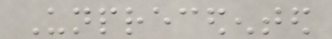Unprecedented
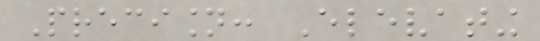Precision: Elevating
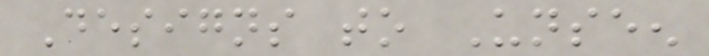Designs to Unseen
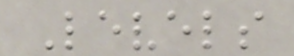Levels
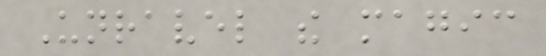Unravel the magic
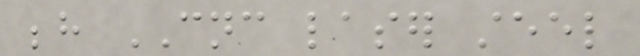behind CNC laser steel
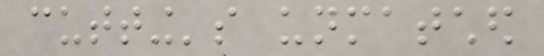cutting's unmatched
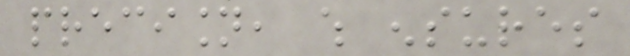precision, which ensures
